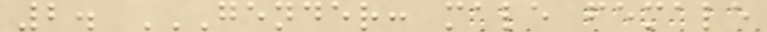2. GENDER: MALE FEMALE
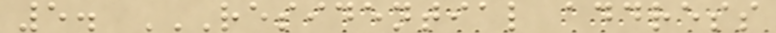5. RESIDENTIAL ADDRESS
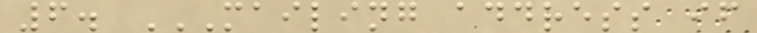6. MAILING ADDRESS IF
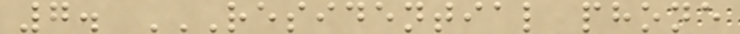7. RESIDENTIAL PHONE
